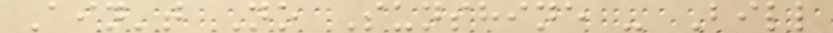Ain't No Sunshine - Bill
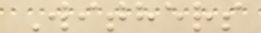Withers
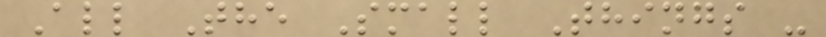All The Small Things -
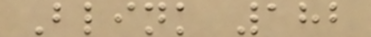Blink 182
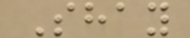Shay
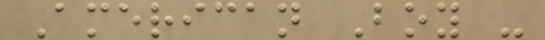American Boy -
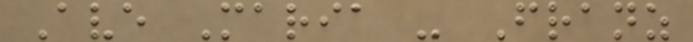Ave Maria - Franz
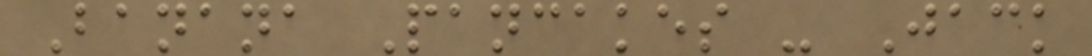Banana Pancakes - Jack
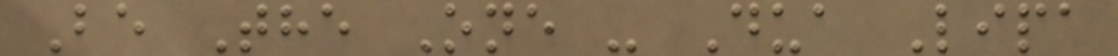Be The One - Dua Lipa
